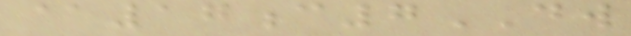@17c7DW
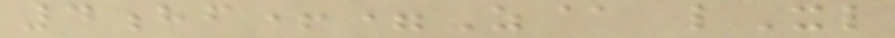4hf+=Z@ lXl
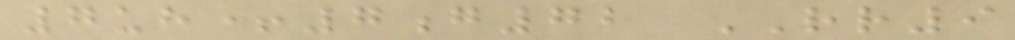7uh+7g72 RR9
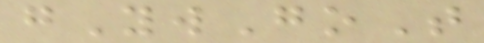gYwGoT
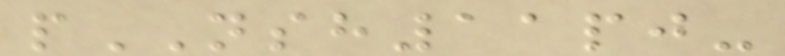pNSH11pj-
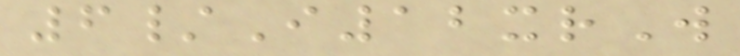6/I12xrW
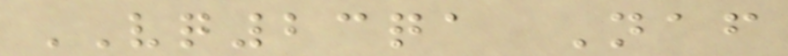VQ23qa Naf
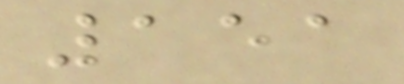151
